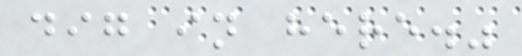dig in here."
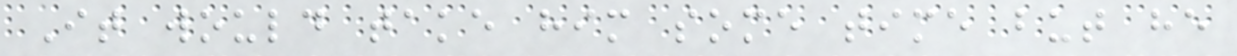It would take him some time but he
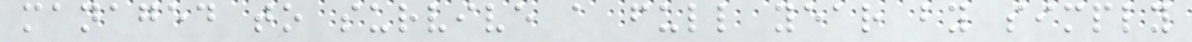managed to survive a full year by simply
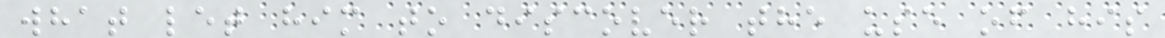what let him to discover the use of his
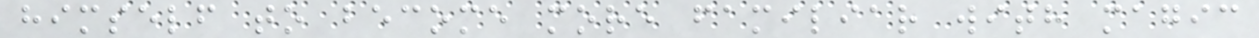himself to become more familiar with magic
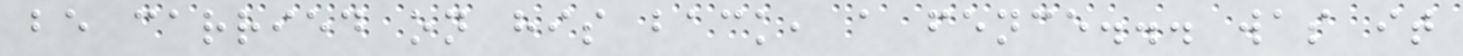be carried on his back, a fence... was it
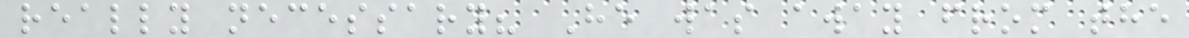really necessary? He was away from the
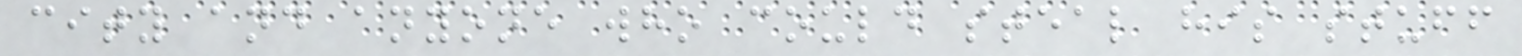city and anyone who could steal his stuff
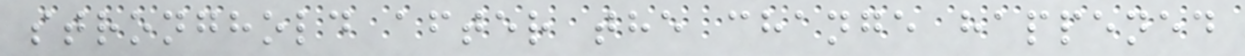stronghold after the change happened
